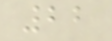22
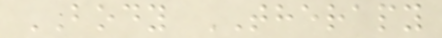BODY THERAPY
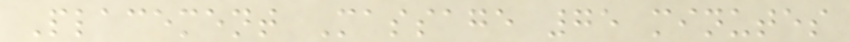Placement Massage 75 minutes
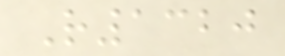R1320
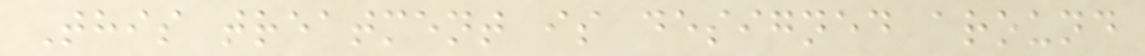This treatment is designed around
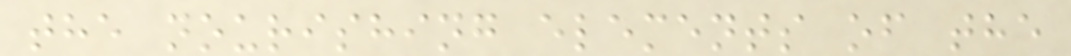the nourishing elements of the
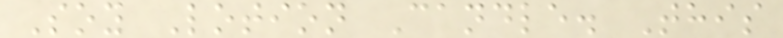Soy Lotion Candle. This
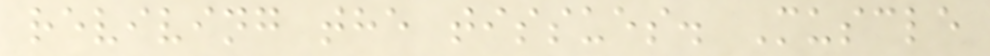reviving the tissues. Muscle
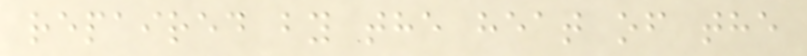repaired by the heat of the
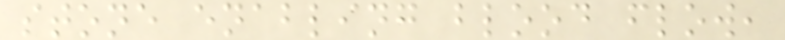stone enabling blood flow,
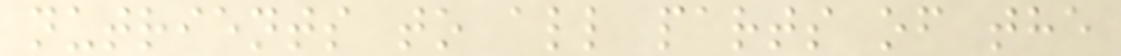nutrients to all parts of the
